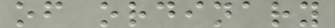of ordinary
